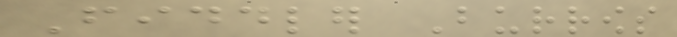Fiddler Burrows
